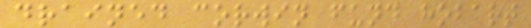drained corwin fund hobart
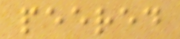peered
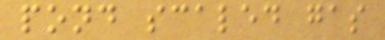pond scaled gas
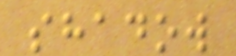shadow
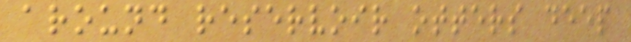around reservoir otters deep
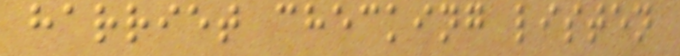harriet checking listen
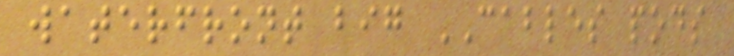waterfront big CABLES pods
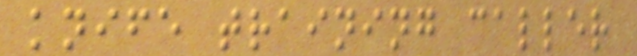knife training caller
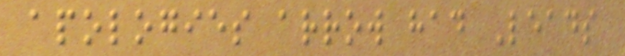apologies arrow had Leads
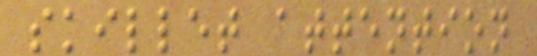skillet attention
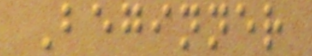Beginner
